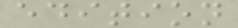edition
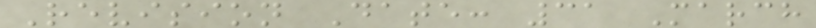Revision Date: 31 March
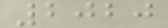2020
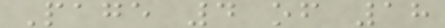Page 4 of 18
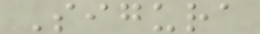Sigura
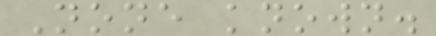None known.
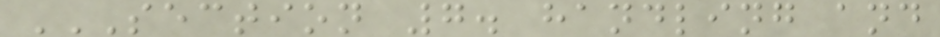SECTION 7. HANDLING AND
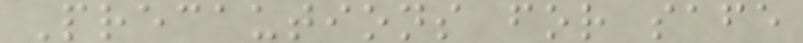Precautions for safe
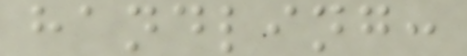handling:
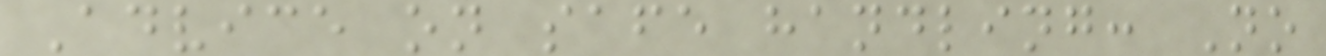Advice on safe handling: No
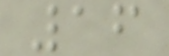16
